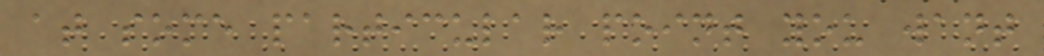at some particular point you want
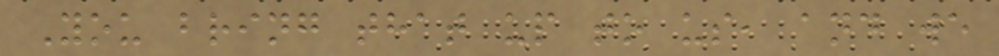You bring that up to us, and we
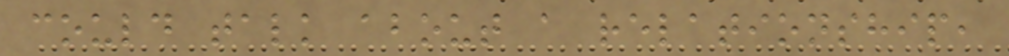could talk about a relationship,
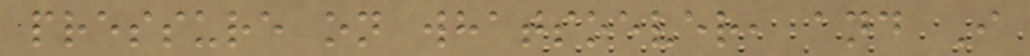pressure on whatsoever, and I
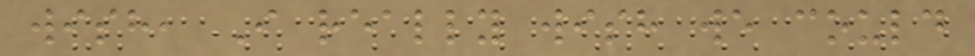wish, I really wish we could
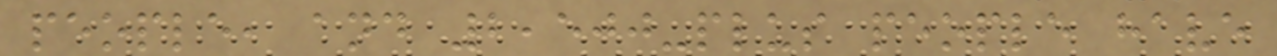people, and 2,500-plus people have
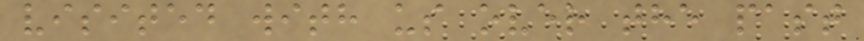visited with us over the past
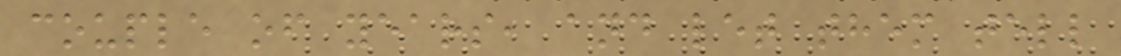couple of years, and let them tell
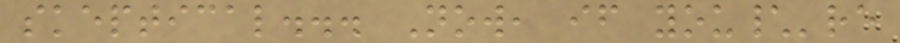skeptical... Now, if you\'re
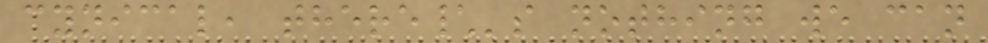cynical, there\'s nothing we can
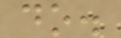do.
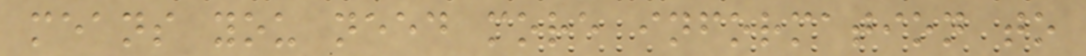means you need more information to
